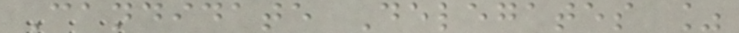Candidate Delegates %
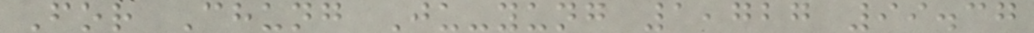For Chung Ju-yung 1,727 99.37
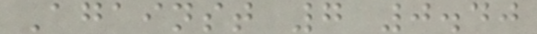Against 7 0.40
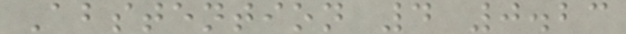Abstention 4 0.23
